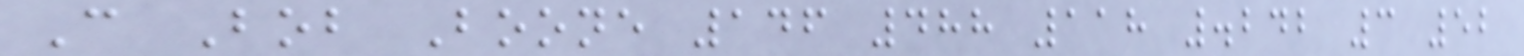C Bob Boone 146 488 118 .242 3 52
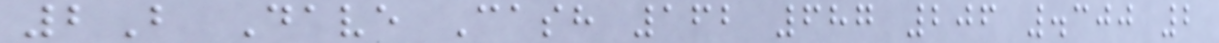2B Dave Cash 162 687 206 .300 2
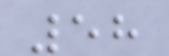58
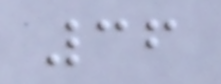36
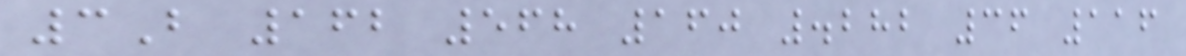3B 162 568 160 .282 36 116
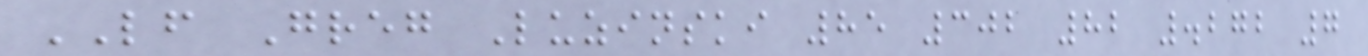LF Greg Luzinski 85 302 82 .272 7
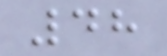48
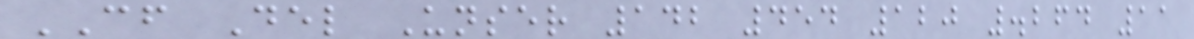CF Del Unser 142 454 120 .264 11
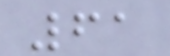61
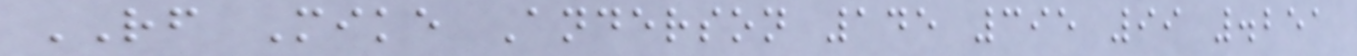RF Mike Anderson 145 395 99 .251
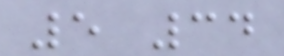5 34
